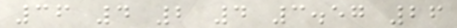36 4 2 4 3.57 26
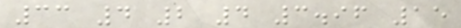33 4 2 4 3.96 15
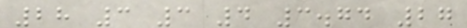28 3 3 4 3.74 27
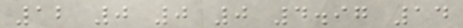12 0 0 0 4.97 14
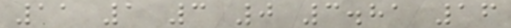11 1 3 0 3.81 16
